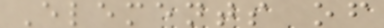Elements of
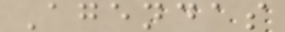Agendas
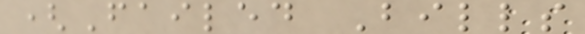(Failed Bills
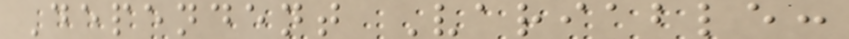Dependent Variable:
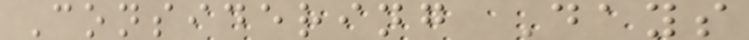Considering Days
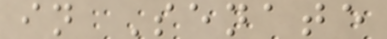in Senate
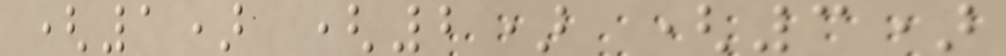(1) (2) (3)
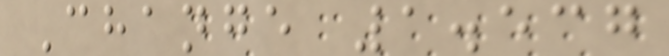Change 1.537
